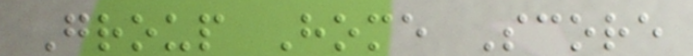Group Home Score
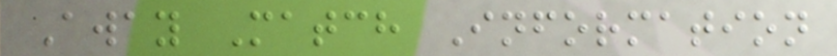Away Match Information
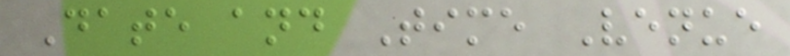Date and Time Venue
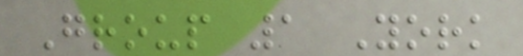Group 1 York
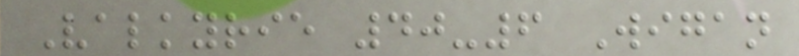Valkyrie 40-6 Wigan
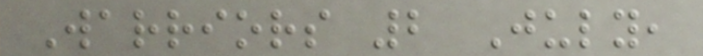Warriors 2 July,
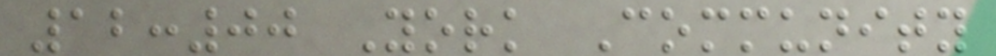12:00 York Community
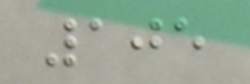105
